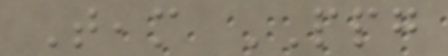Team PPG
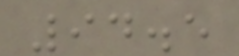94.5
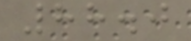88.0
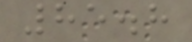85.8
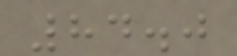84.0
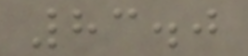83.0
